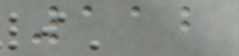112
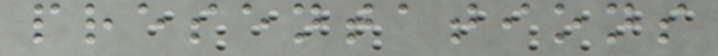presentations
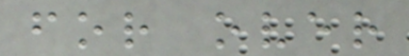for over
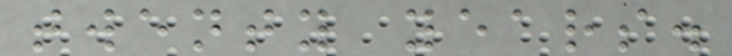twenty years.
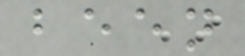been
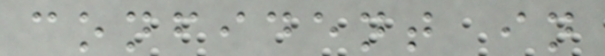confident in
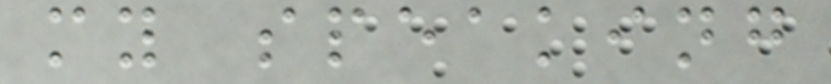my speaking
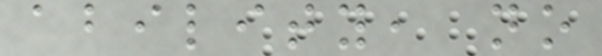ability, no
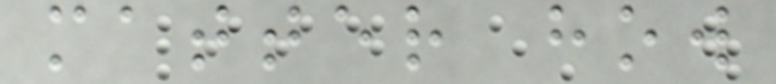matter how
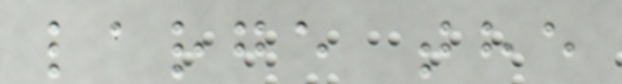large the
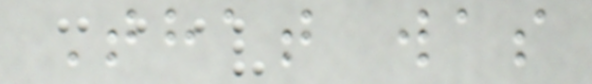That was
